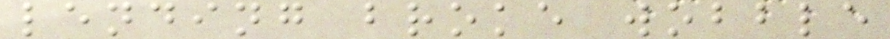lending broke wobble
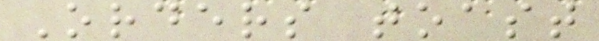Orders toast
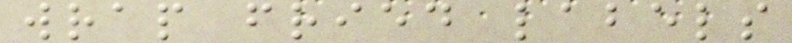wrap fried labels
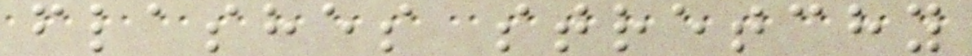flashes stretchy
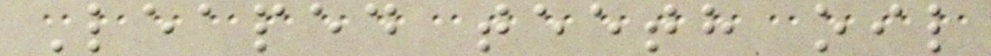Leaped teeth oil
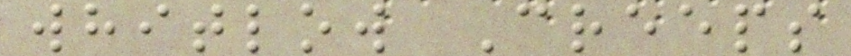whitlow Creeps
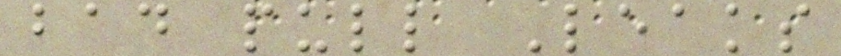bad pull Leaks
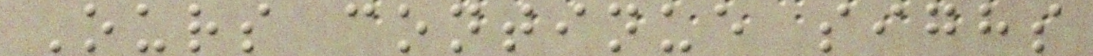Ours continue sighs
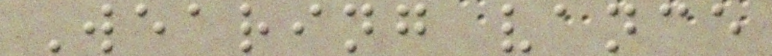Wearing vance
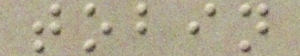tobin
